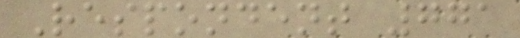Respondent 771
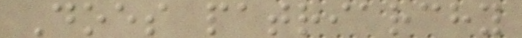Does patriarchy
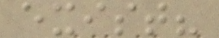exist?
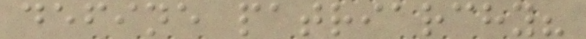define patriarchy?
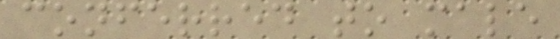conferred to male
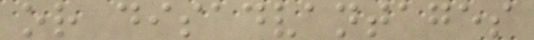or disadvantages
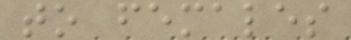to females
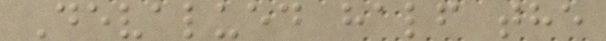Devalued half the
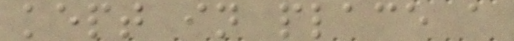kept in place a
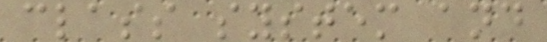class system and
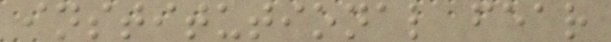institutional fear
